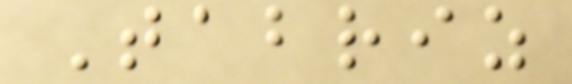Tabriz
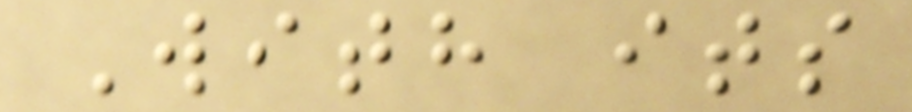With its
